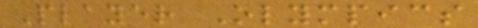Player Olympics
